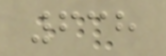638
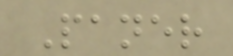Paner
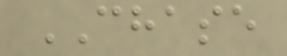CHASE
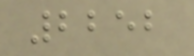2252
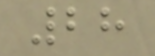28
